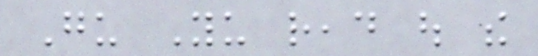Gu Yu read out the
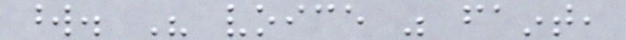word. His voice was faint,
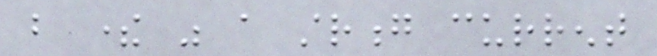but there was a strong current
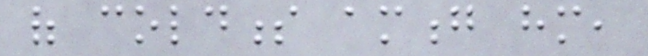of coldness among him,
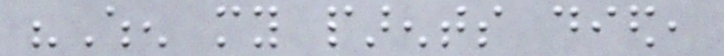"When my parents died,
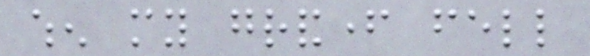when my grandfather fell
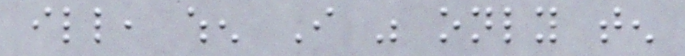ill, when I was only ten
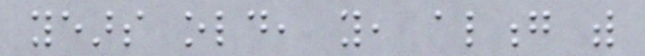years old, you, along with
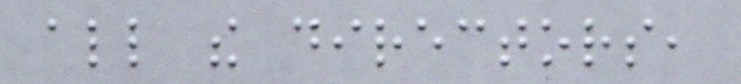all the directors,
